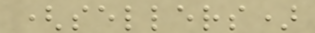(sellers)
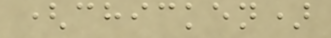(chicken)
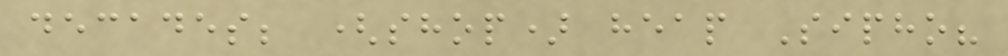decades; (shop) heap Sipho?
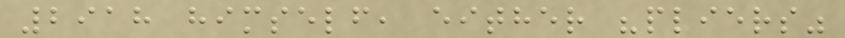2918 himself, either "pliers"
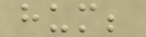hum;
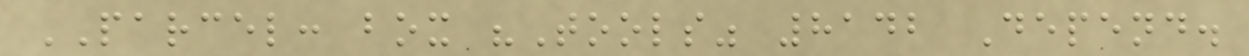PARCEL: box "Tools" 8142 Depend.
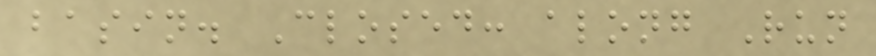basin. Closed: along Run
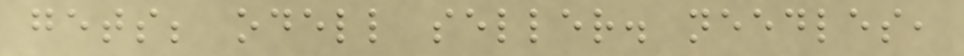gets; odell seller. needles,
